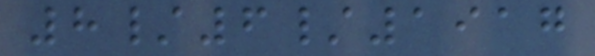8/6/1917
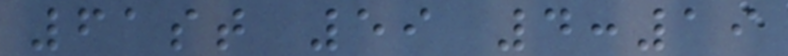61st 59 4:19
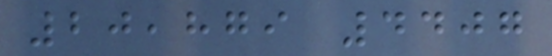20,879 4407
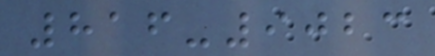816-9023
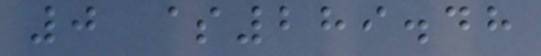0 $289.48
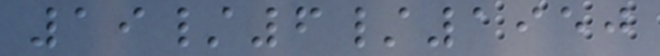19/6/1950
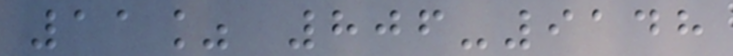11% 806-9148
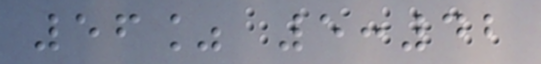56% 5:42
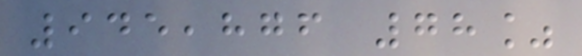945,876 78%
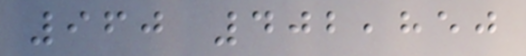960 402,850
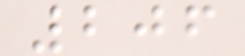206
